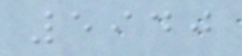5940
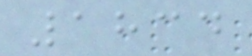1834
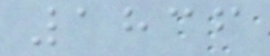1836
